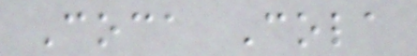Coca Cola
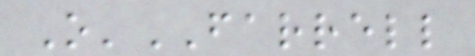O'FARRELL
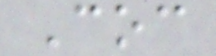Coc
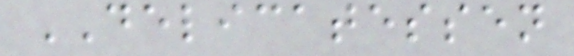DELICATESSEN
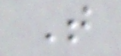T
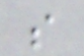s
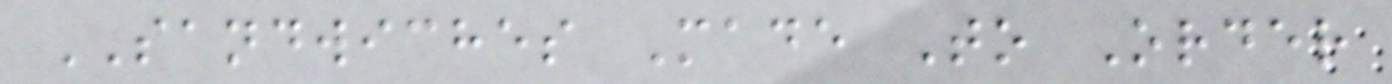SANDWICHES Made To Order
